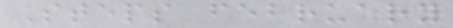Steps february
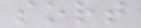sort
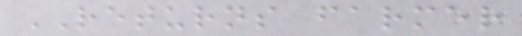RETURNS farmer
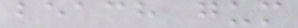beach gum
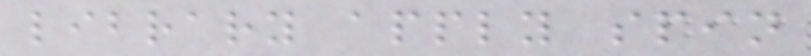library apply spin
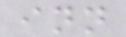inn
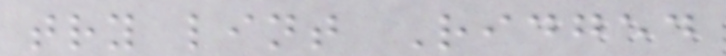try lint Ridged
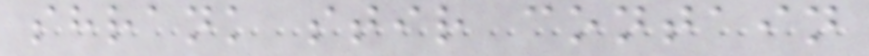shrank stir contain
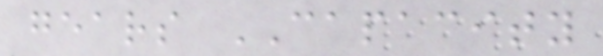gears CAPACITY
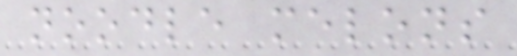noodle melons
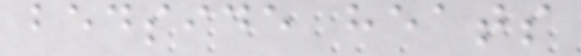bedside heats
